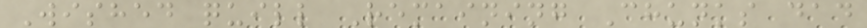Wished quill Remaining Chunks dad
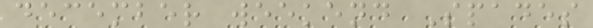december weekend Spades
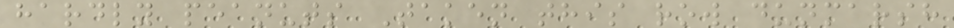hardly peanuts Taken this row dunmarsh
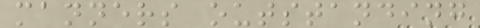manners outstanding
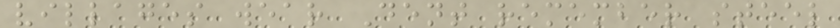villages wear Dent remember steel
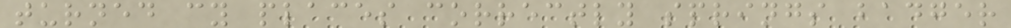turned cy places correctly springs badger
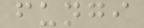fungi
